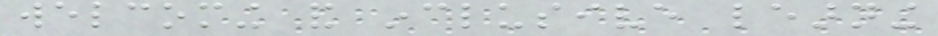welcoming and inclusive learning
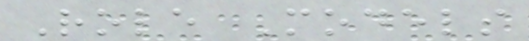Role Models
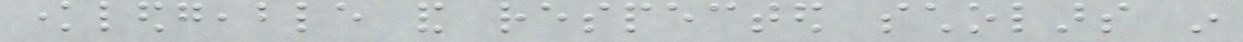knowledgeable and respected scholars in
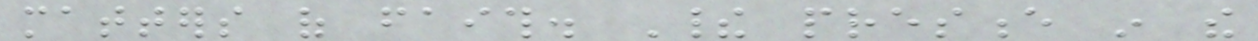matters of faith. Their presence in the
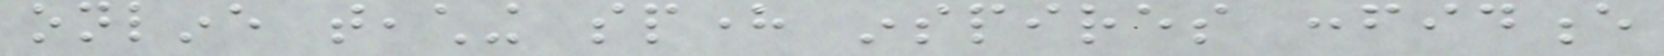online teaching sphere inspires confidence
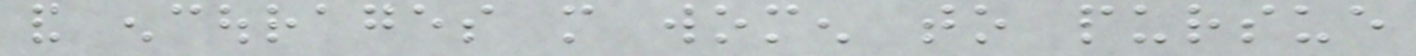and encourages more women to pursue
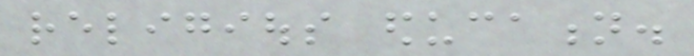religious education.
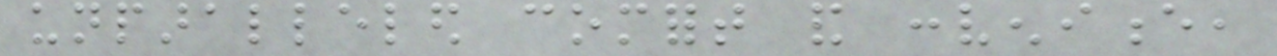unparalleled comfort and convenience,
